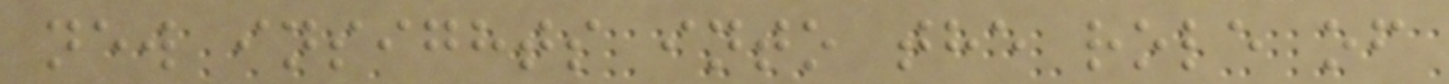new insights into the role of
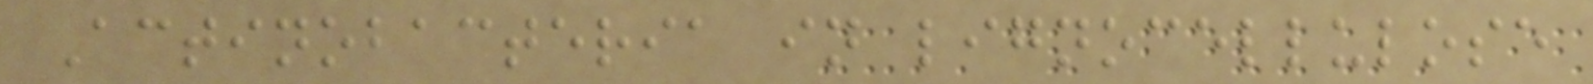Actinobacteria in lignocellulose
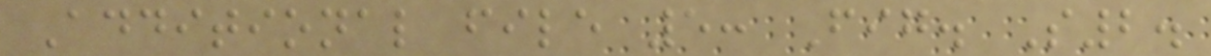Additional file 5: Fig. S2.
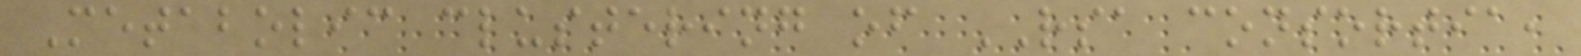Metabolic clustering of RSA consortia,
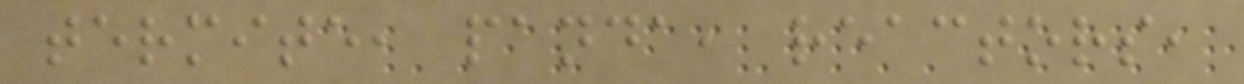termite, panda, reactors,
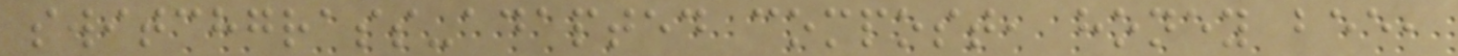switchgrass-adapted compost, honey bee,
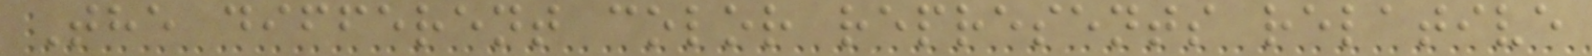The different color represents relative
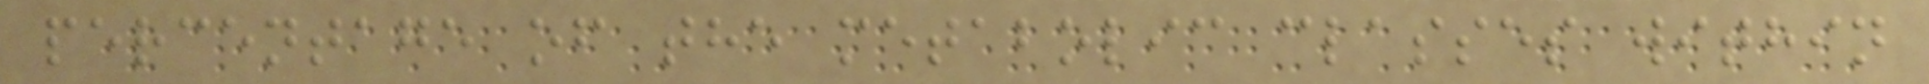percentage of the metabolic classes within
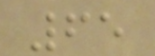65
